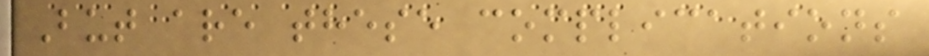But are these complications
